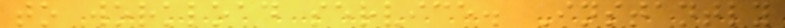to workload service. Instantly
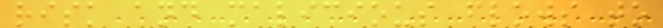risk and malicious flows to
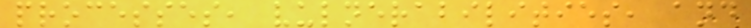processes, vulnerabilities, and
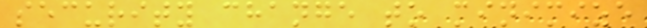security change to minimize
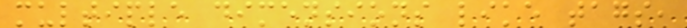multiple dimensions like tags,
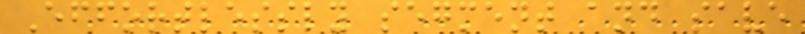Effortlessly segment and save
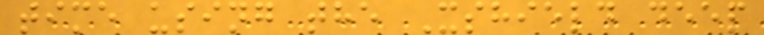time using the Xshield deep
